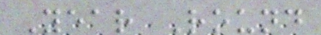Year Round
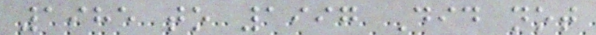1985 to 1997 Did not
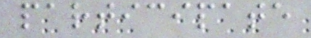participate
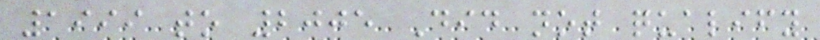1999 to 2005 Did not qualify
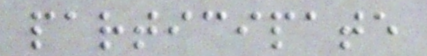participate
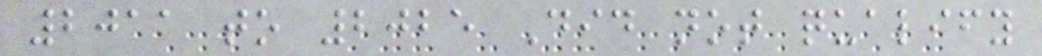2011 to 2025 Did not qualify
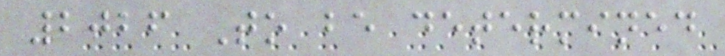2026 To be determined
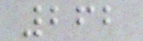262
